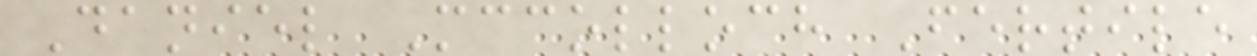Daniel Mccolloch Fertile
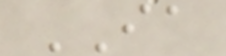IA
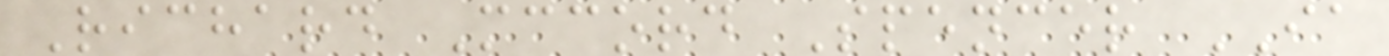Richard Mccord Spencer IA
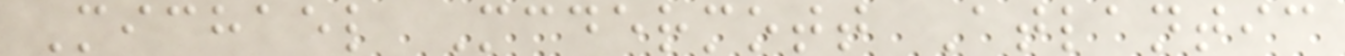Michael Mcdermott Atlantic
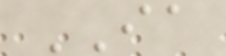IA
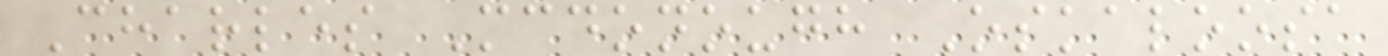Charles Mcdonough Oskaloosa
